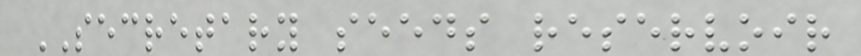SECRETARY seeds reservoir
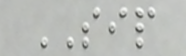SIP
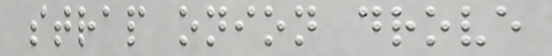strap onion drove
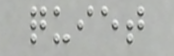quiet
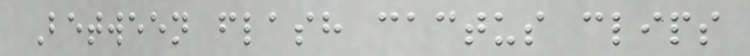Between flash cactus clips
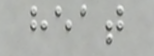heat
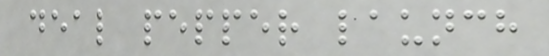deal pepper launch
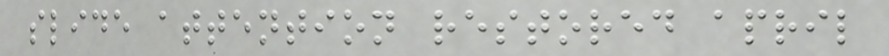slide attention restored april
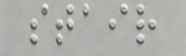stair
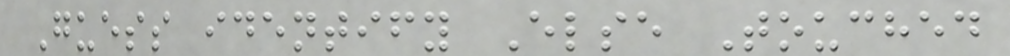Guess identify Else Touched
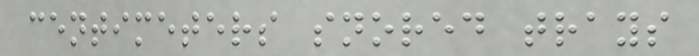centimeters snored trays
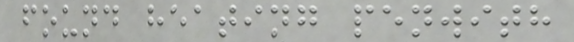found heating penwith
